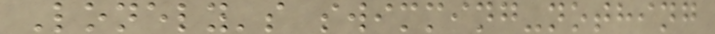Lonely's swimming-nothing
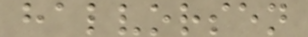halvorsen
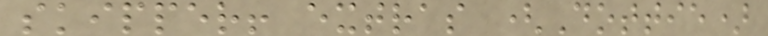skipper! extras (Dottie)
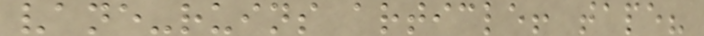vane-ruins article! tape?
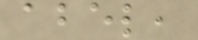abel,
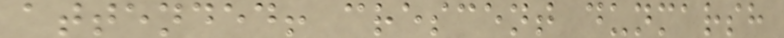attended! crescent dunmarsh
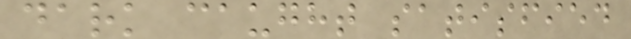dark caught satisfied
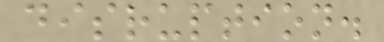disruption.
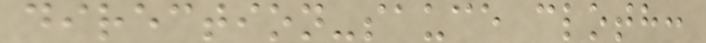direction-sauce cloth:
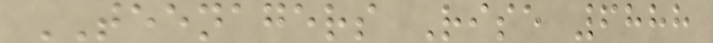TEENAGERS Rise 6888
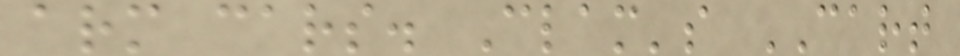arm cars. Clam's CART
